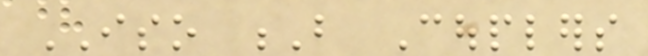ISO B Couplers
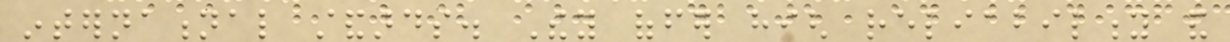international standards. They offer high reliability and
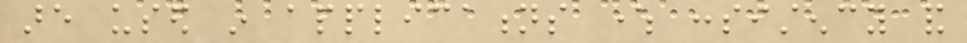are used in applications where consistency and
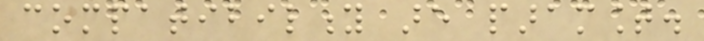compatibility are paramount.
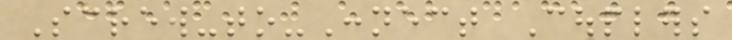Screw-to-Connect Couplers
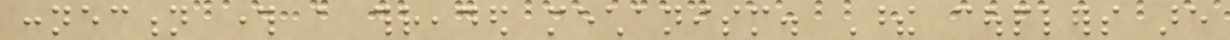connection through a threaded mechanism. These couplers are
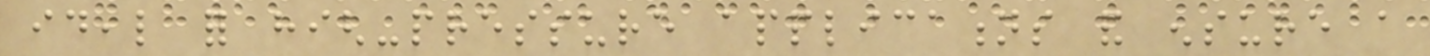ideal for high-pressure applications and ensure a
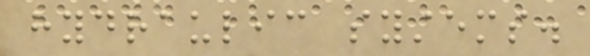hydraulic systems.
